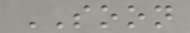SOON
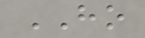HO
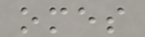omes
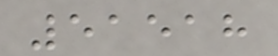51518
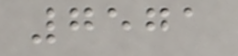7571
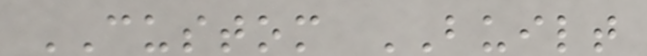CUSTOM BUILT
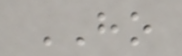HO
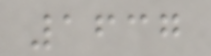1637
